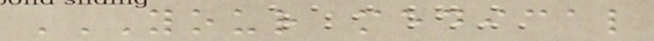YOUR MEDICAL
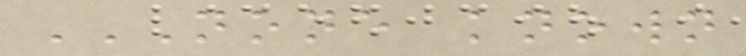NONE KNOWN
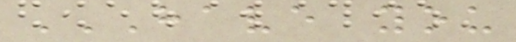HAVE YOU
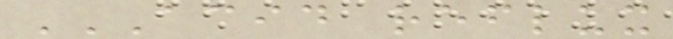ACID REFLUX
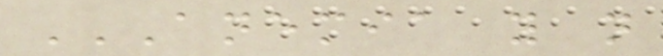ANEMIA Y N
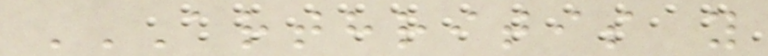ARTHRITIS Y
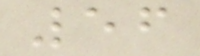56
